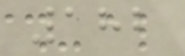182
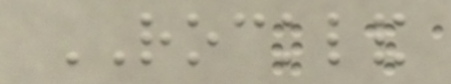ROCKLAND
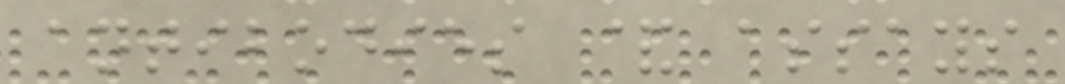antibodies & assays
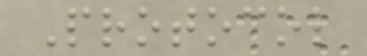Protocol
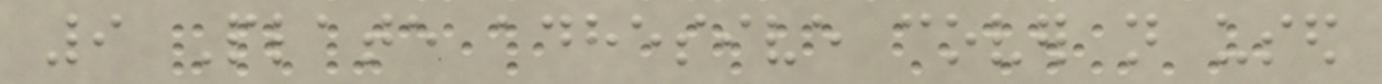9 Plate adhesive cover not used
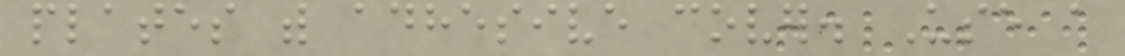plates with adhesive cover. Use a
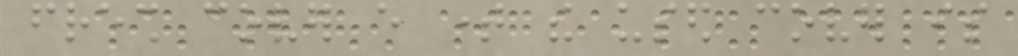fresh cover every time the used cover is
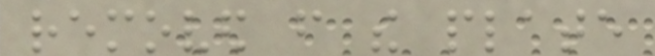removed from the plate
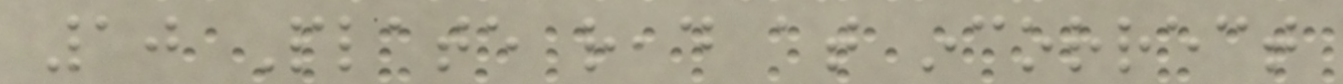10 Plate read at incorrect
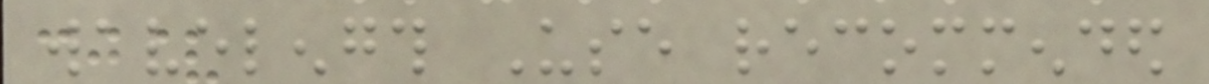wavelength Use recommended
